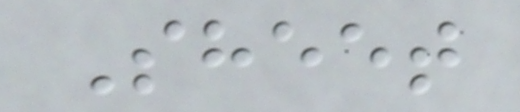Sheet
